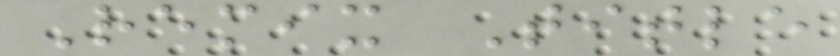Remix Title
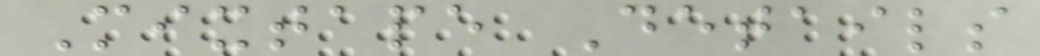Mixtape Details
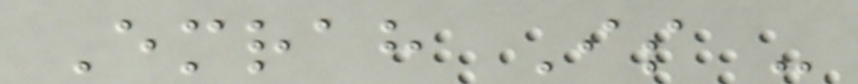Emrah Is -
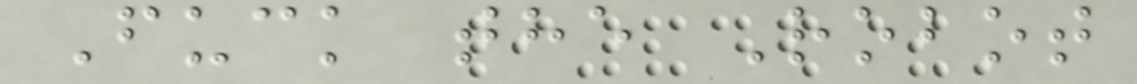Fuck the Robot
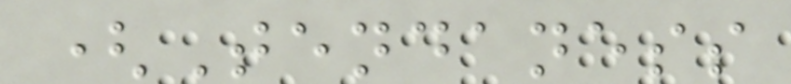(Tendaness
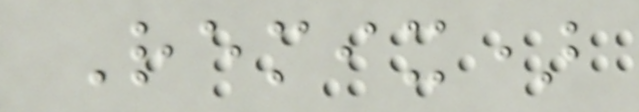Remix)
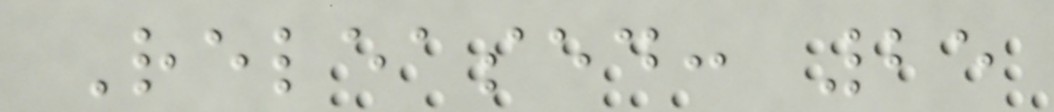Released: 25
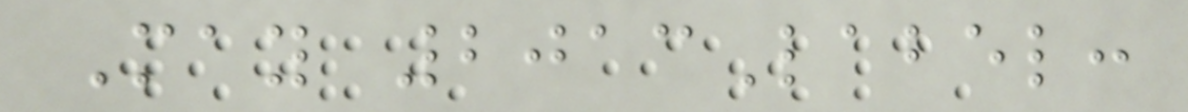May 2013Label:
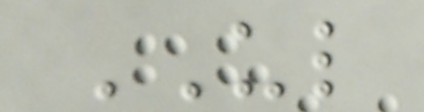UL
